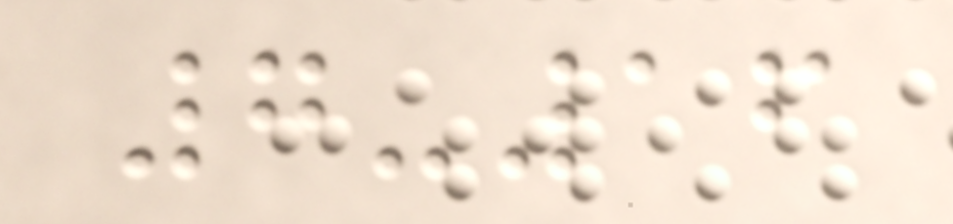7-16
